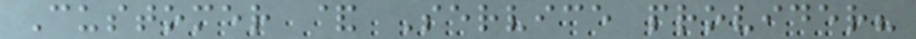Customer & Service provider?
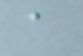a
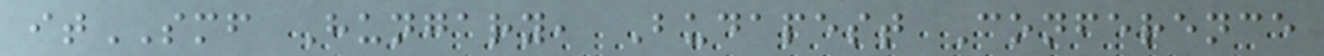itSMF Hungary, Budapest Conference
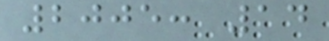2005: 14
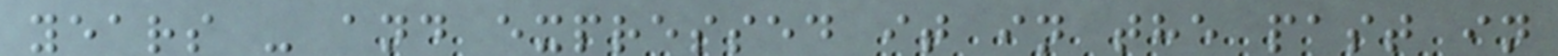years - and expressed it in the past in
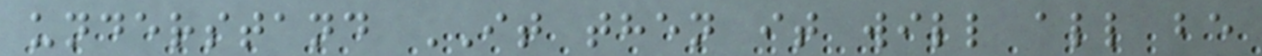understand IT then it will all be
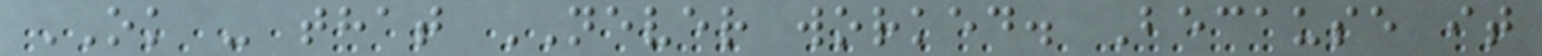OK - that NEVER worked. Because it
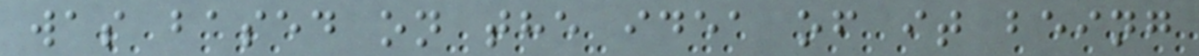was based on the idea of it being
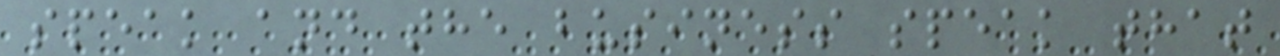speak and the business speak that
